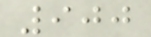900
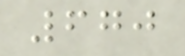670
